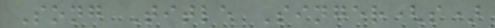Song Title Singer(s)
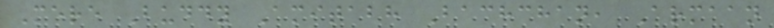Mere Buddy Amitabh Bachchan, Armaan
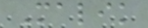Malik
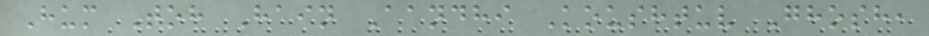Hum Toh Hain Aandhi Koushtuv Ghosh,
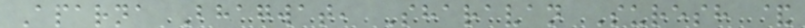Aparna Bhagwat, Sharavan Suresh &
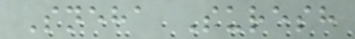Sneha Suresh
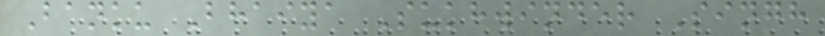Banku Bhaiya Sukhwinder Singh
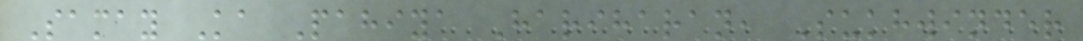Samay Ka Pahiya Hariharan, Sukhwinder
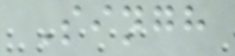Singh
